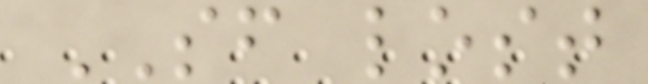SF lost
